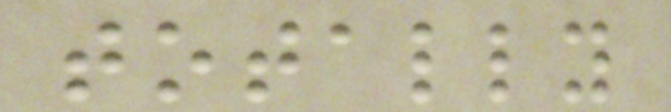totally
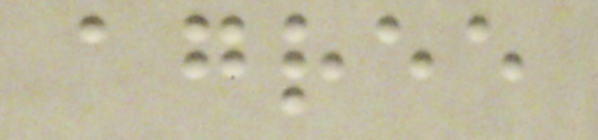agree
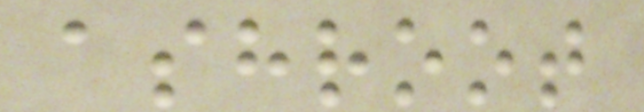ashroot
